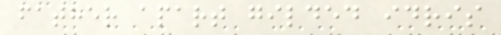father apart gilded idris
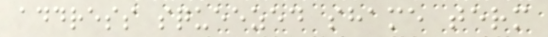address squeezed shame term
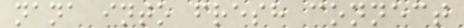nana into fresh connect
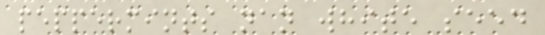peppermints nan white seed
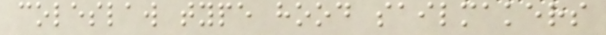coleslaw type hood sailmakers
